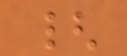{
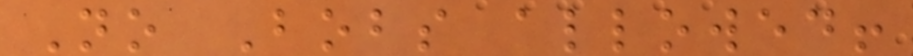No Bobs allowed!
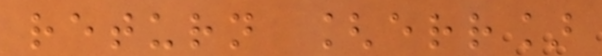return [err]
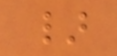}
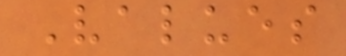Values
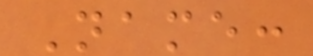Name:
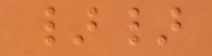}}
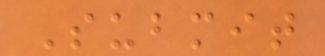Submit
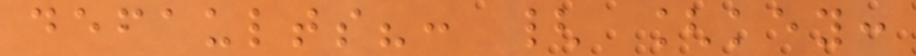defaults?: { [key:
